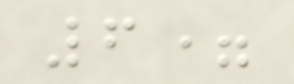6=
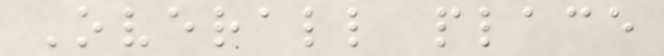Overall place
